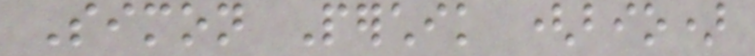Simon Perchik (bio)
